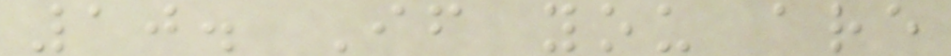10. If you are
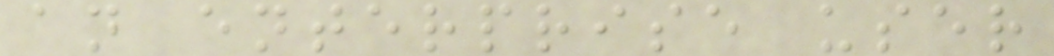an enterprise user
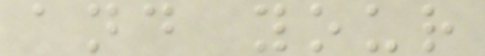and your
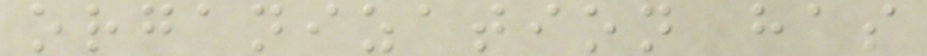organization has
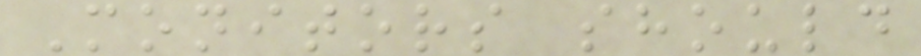Monitors should
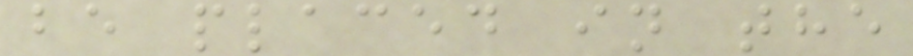be placed in the
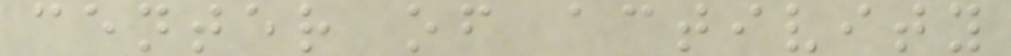center of activity
